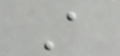A
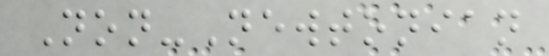Non-Newtonian
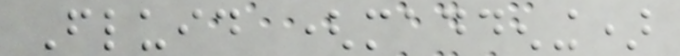Fluid (maddening)
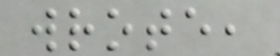wrote,
